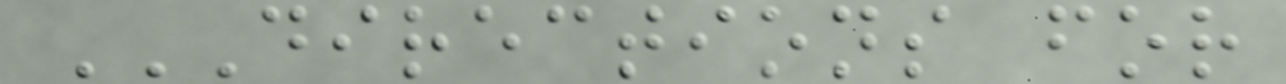DIRECTIONS FOR
